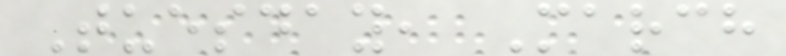Tuesday, March
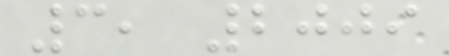3, 2009
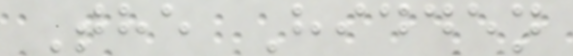The Hidden
